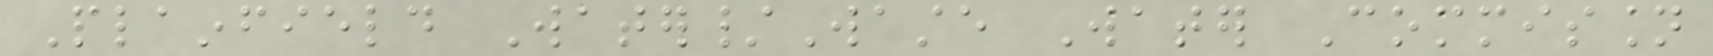Plainfield Water/Waste Water Commission
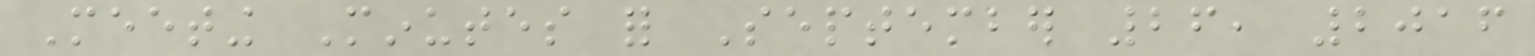Meeting Minutes for September 26, 2016
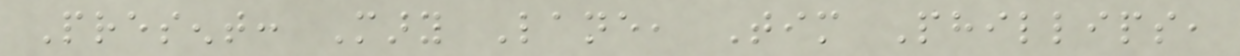Present: Mary Lane, Tim Phillips,
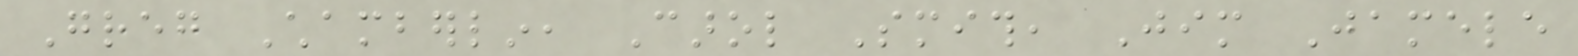Greg Chamberlin, Carol Smith, Jim Jamele
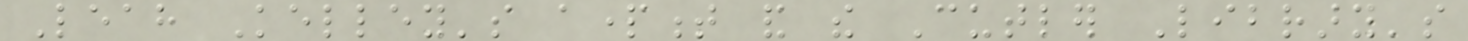Leah Kelley's apartment and the Cutler Library's
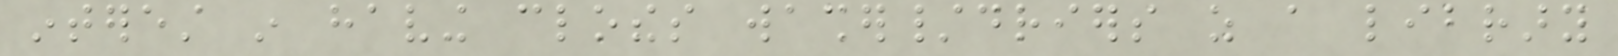interest in having clothes washer/driers as a library
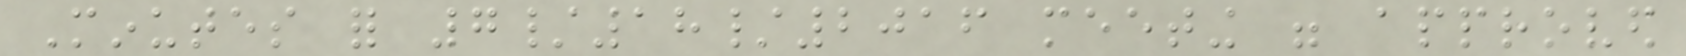Minutes for 7/18/2016 meeting were approved
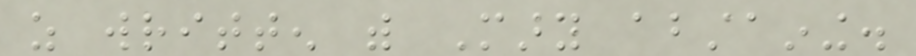as written with Mary abstaining.
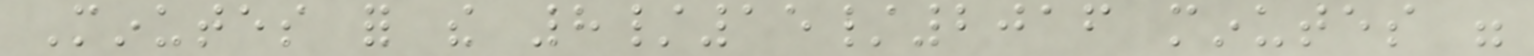Minutes for the 8/15/2016 minutes were
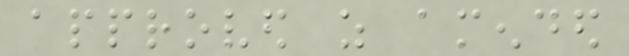approved as amended
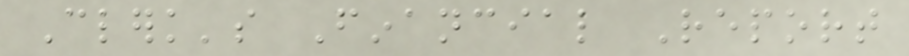Clerk's Financial Report
